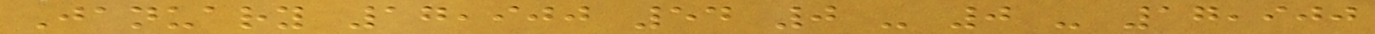January 17,900 54 0 - 0 - 17,900
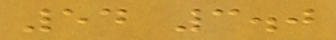54 3.0
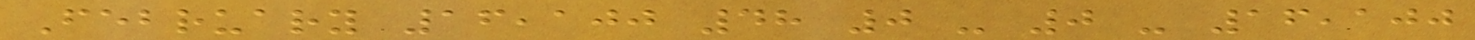February 16,100 48 0 - 0 - 16,100
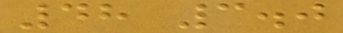48 3.0
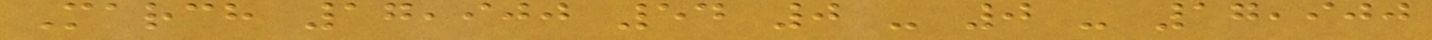March 17,900 54 0 - 0 - 17,900
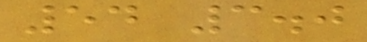54 3.0
